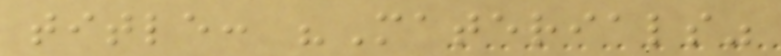title: "Materials"
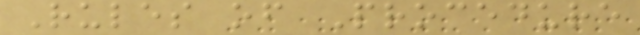Rules of Procedure
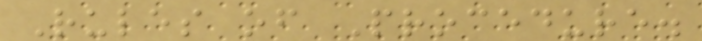Rules of Procedure.
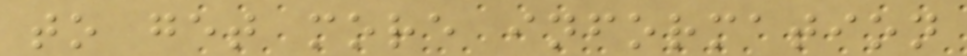to get more information
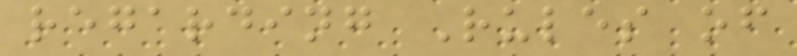regarding Rules of
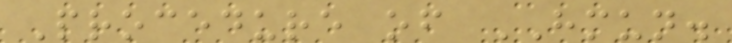Procedure of HMUN.
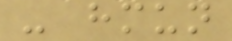- hmun
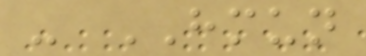- HMUN
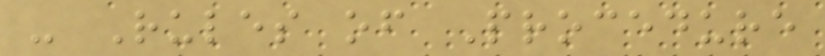- Rules of Procedure
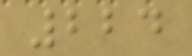224
